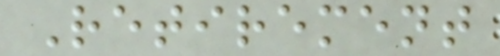Retirement
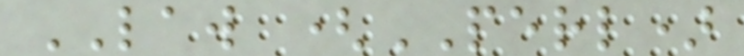LAW (PERL)
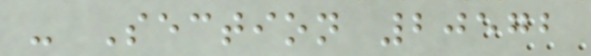- Section 20572
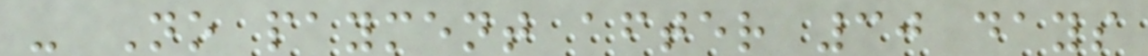- No payment after 30 days
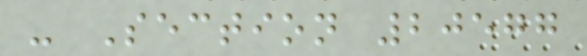- Section 20577
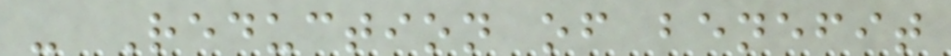- Reduction of benefit
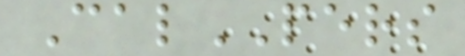CalPERS
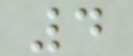4
